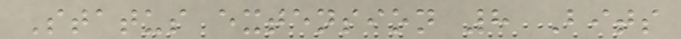Status extension 8 Bits
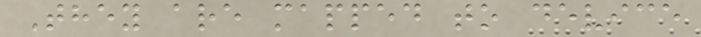They are mapped to device
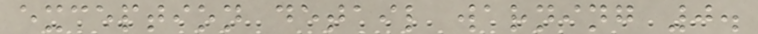exception detail warning 0.
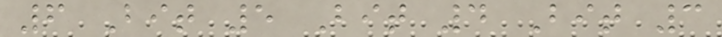6 Bit 5 Bit 4 Bit 3
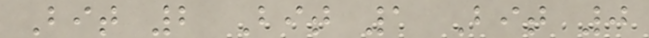Bit 2 Bit 1 Bit 0
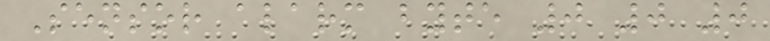Sensor alarm byte 0 0 0
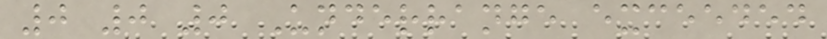0 0 0 Underrange exceeded
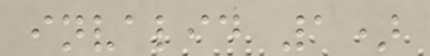invalid 1)
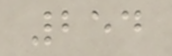254
